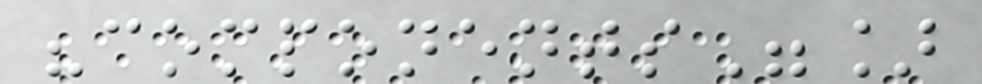"components"]
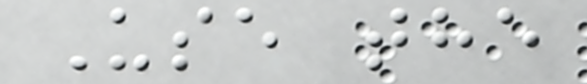Use the
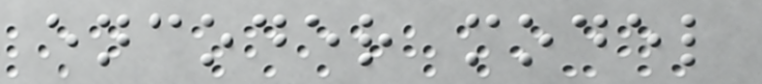encoder model
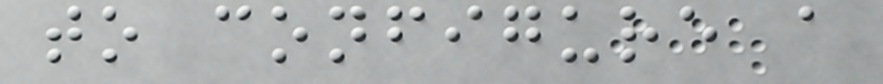to configure a
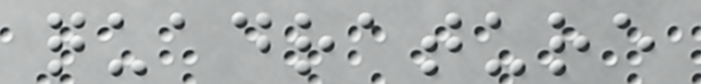quadrature
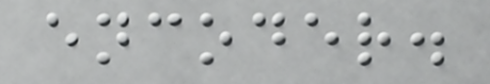encoder.
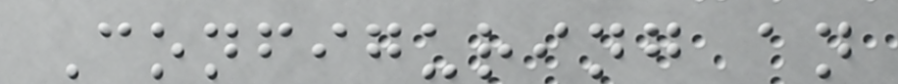Configuring an
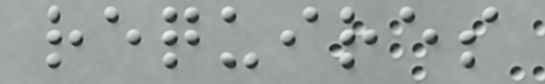requires
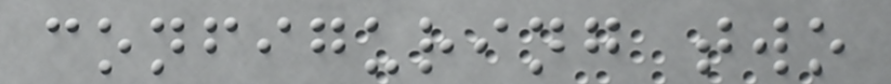configuring two
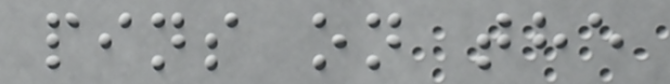pins on the
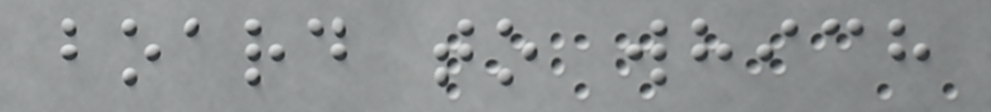board to which
